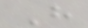H
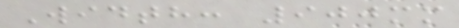Width: 900mm
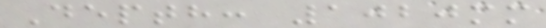Depth: 1020mm
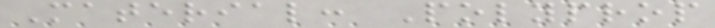Material: Polyprop
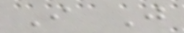I J
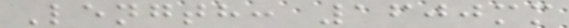Length: 1600mm
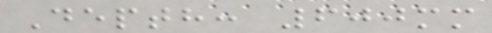Depth: 600mm
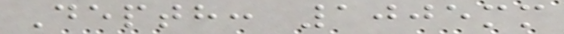Depth: 1005mm
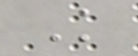K
